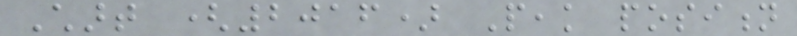Chart (2016) Peak position
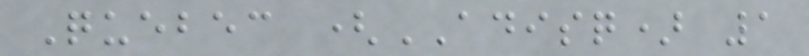Quebec (ADISQ) 1
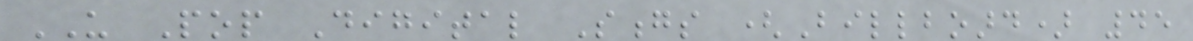US Pop Digital Songs (Billboard) 45
